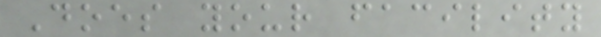Does your facility
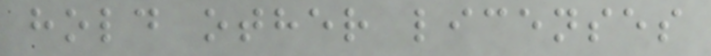hold other licenses
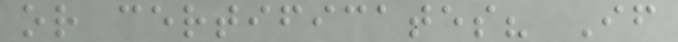or certificates? If
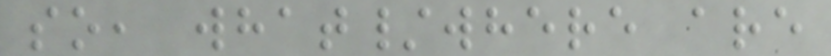so, what/where are
